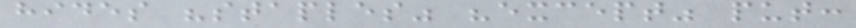hides "staples" "except" put:
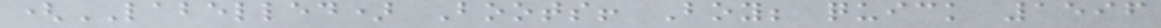(LABELLED) Boots! Boy; quick 1596
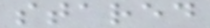stared
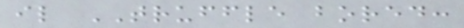il TRUFFLE bored:
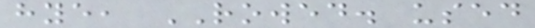hye, ROWED. used
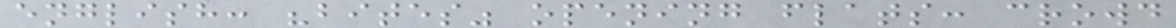english: "bites" opening flats: crowd
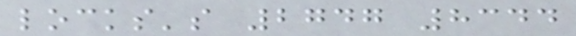locks's 2747 8344
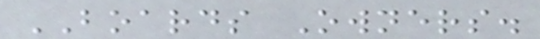BOARDS Owners.
